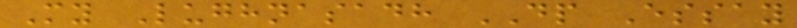My Lughnasadh DP Essay
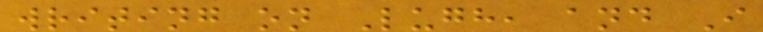writing on Lugh, and I
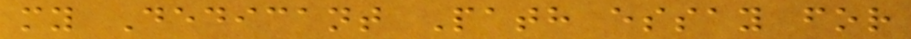my Dedicant Path essay for
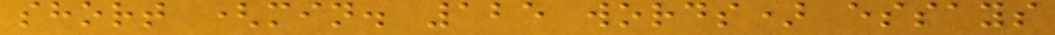short (min. 125 words) essays
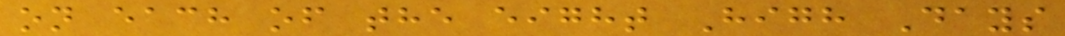on each of the eight High Days
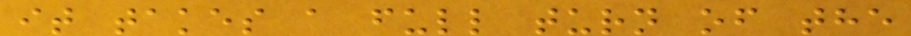it takes a full turn of the
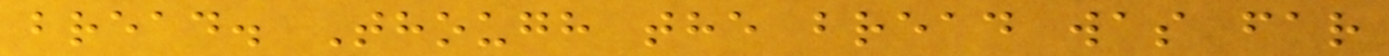bread. Though the bread was far
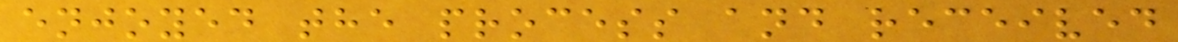enjoyed the process and received
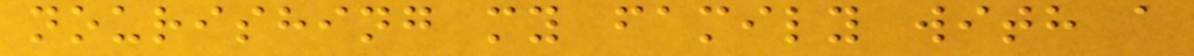nourishing my family with a
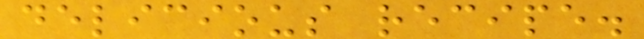delicious recipe.
